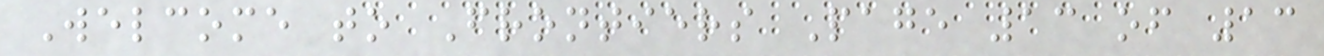Welcome to Frontiers Page 13 of 13
